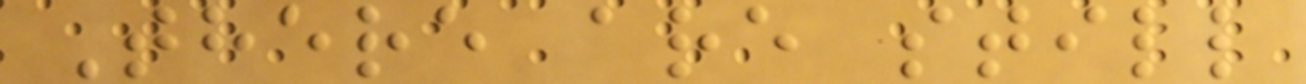There are still
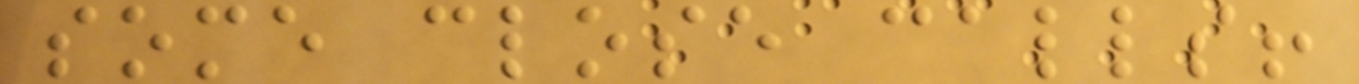some close calls!
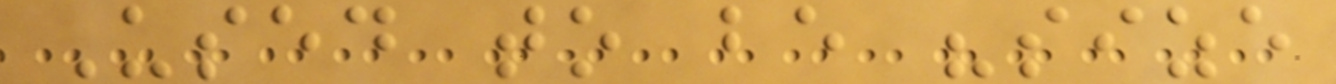Used to be "size
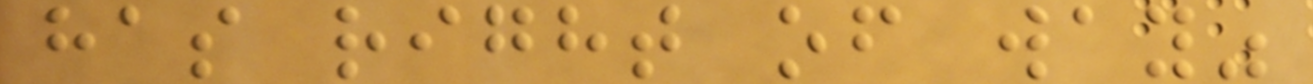has right of way"
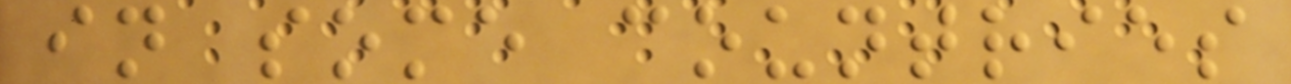in some countries
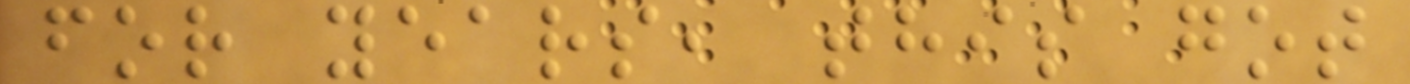for years, this got
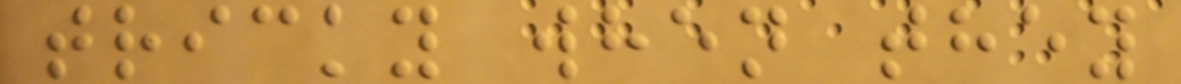tricky when they
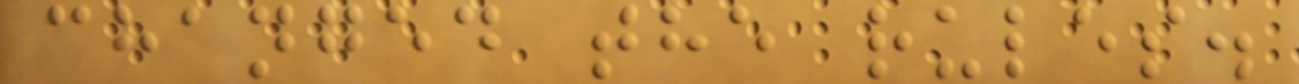changed the rules.
